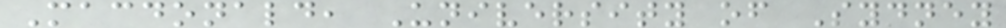Macdonald, University of Sydney
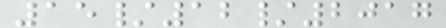15/12/2017
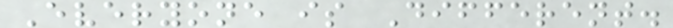Everyone is Different.
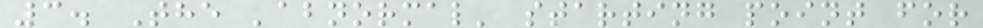3. The 'abnormal' starting point for
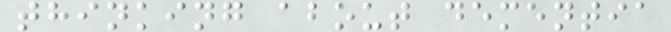thinking about dementia
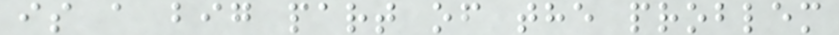is a big part of the problem
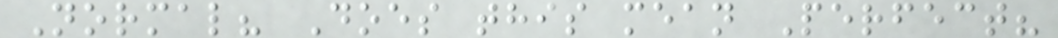Normal? Does this mean Perfect?
